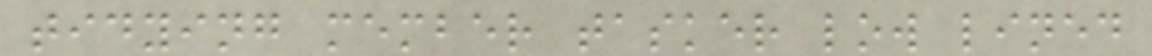tidying member tasker low lined
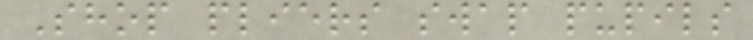Shop pliers swap pupils
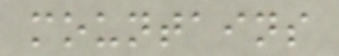mountains
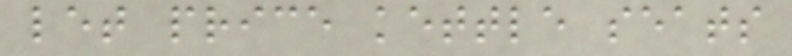let price kettle seats
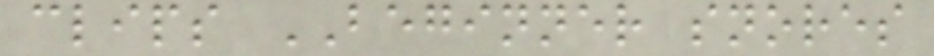clips BEGINNER snores
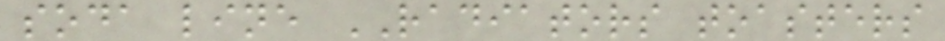soda line RADIATORS toasters
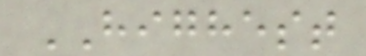HIGHEST
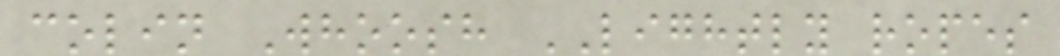colin Whoosh LIGHTLY ropes
